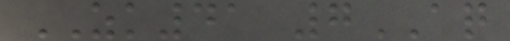ZK41 7AQ
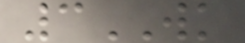3WK
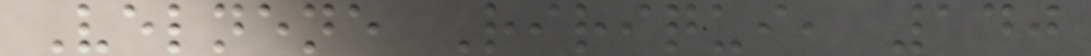Velnene Ririqui, 140
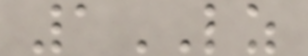1LZ
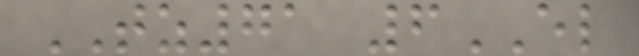TZ71 6EL
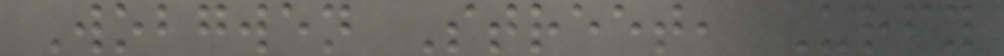Wobgwen Street, Urfy
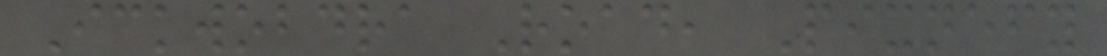Ickwobdra Road, Pixnefy
